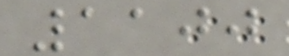1100
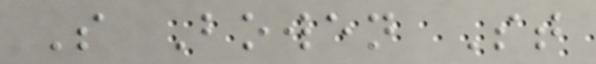S Bowen St
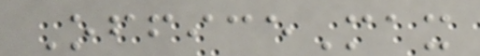OfficeMax
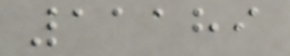11189
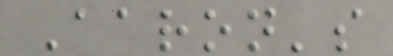Aaron's
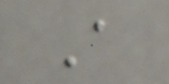A
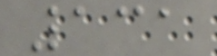131
